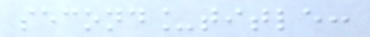second_title:
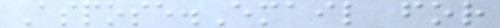Aspose.Email for
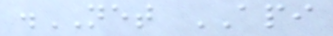.NET API
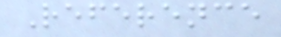Reference
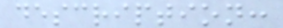description:
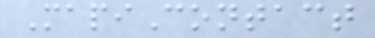MapiContact
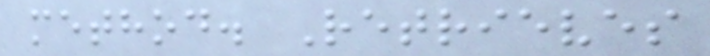method. Retrieves
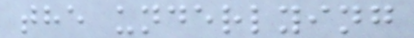the underlying
